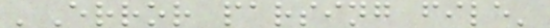'Error parsing file'
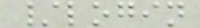/login
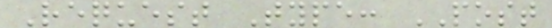Request Type: POST
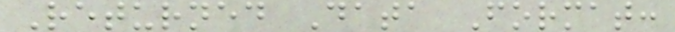Returned Data Format:
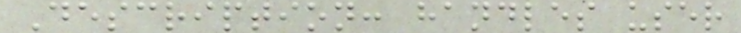Description: handles user
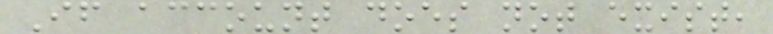If account does not exist,
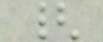{
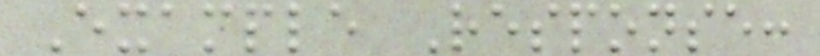Example Response:
